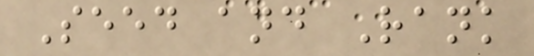Seed and Rank
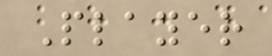Player
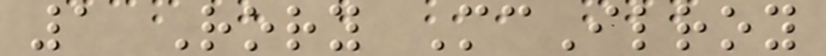1 Rory McIlroy
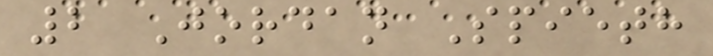2 Jordan Spieth
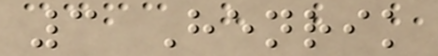3 Henrik
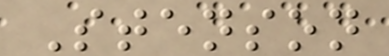Stenson
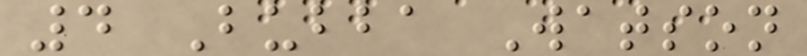4 Bubba Watson
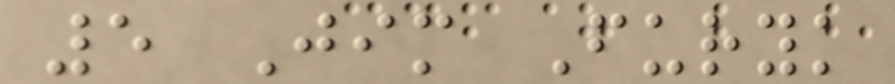5 Jim Furyk
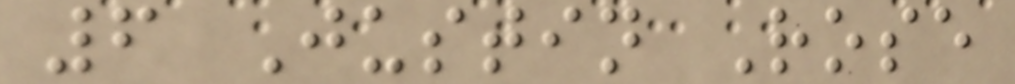6 Justin Rose
